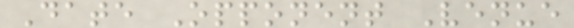Date Opponent Venue
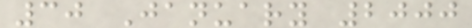30 January 2000
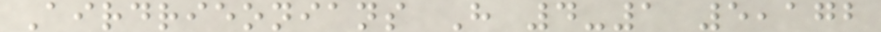Airdrieonians H 4-1 5,172
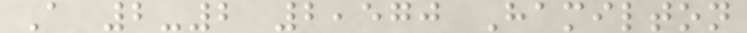A 2-2 2,570 Hamilton
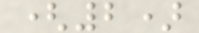(2)
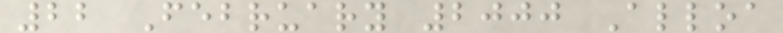22 February 2000 Alloa
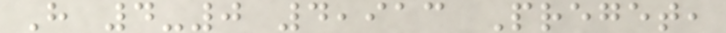H 4-0 4,913 Preget,
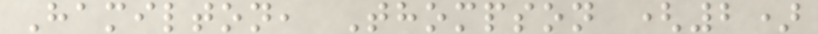Hamilton, Thompson (2)
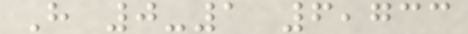H 0-1 6,733
